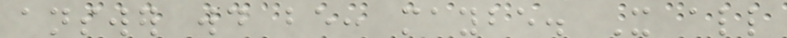answer would be: maybe. It all
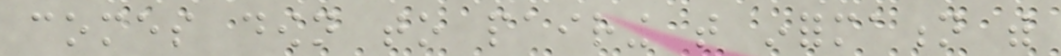comes down to pairing that information with
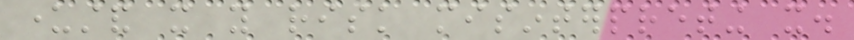understand it you risk misinterpreting it.
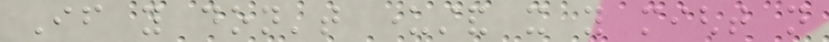If you don't understand it you might not
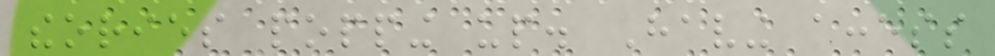theories popping up. Having access
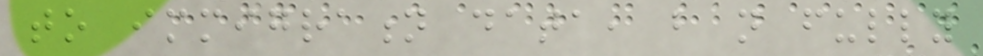to immigration data, but not fully
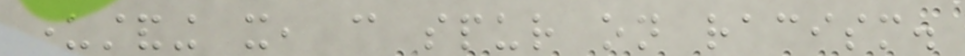understanding it, can spur on racism.
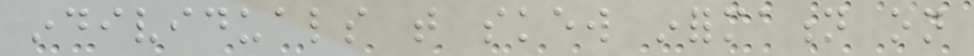individuals that skew information on
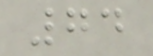74
